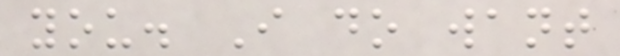you. I do want
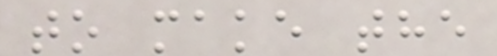to make the
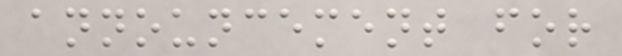announcement for
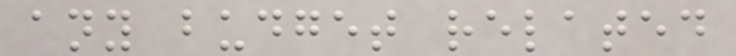any budget related
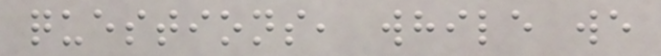questions, while we
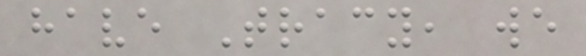have Tracy, we
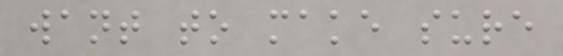want to make sure
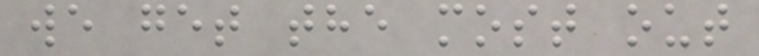we get the most out
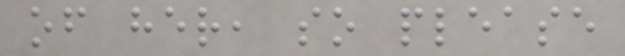of her, so please
